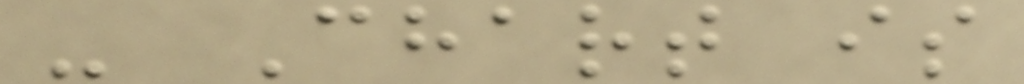- Chart is
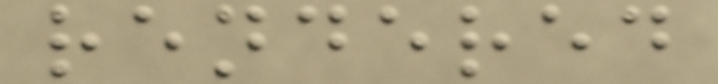rendered
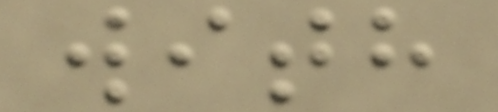with
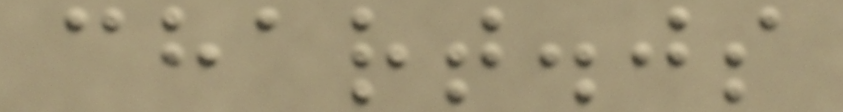chart.js
